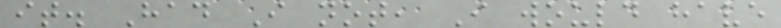it. Had I not, I would have
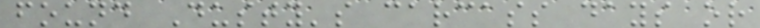found Dusty's carcass days or
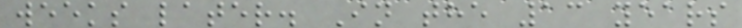weeks later. In the 13 years
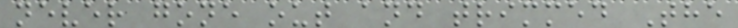never gone out and trimmed The
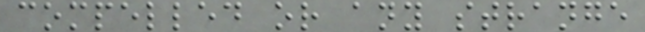compelled or any strange
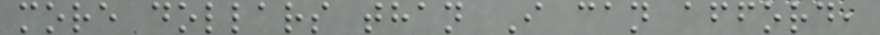more dollars than I can afford,
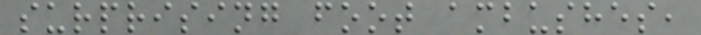surprising foot ambushes,
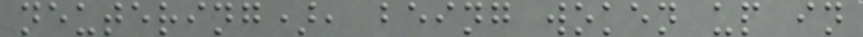neutering), being woken up in
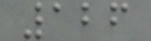126
